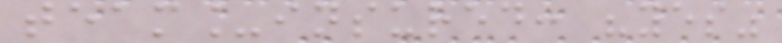team_insured: "yes"
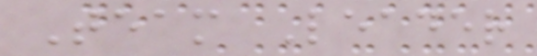Team Leader
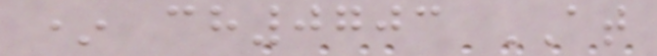* ch0703 AT
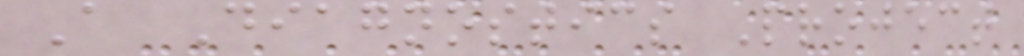A Diagnostics Project
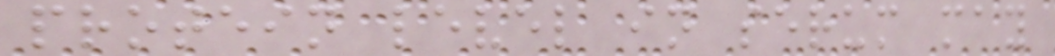protein level in serum may
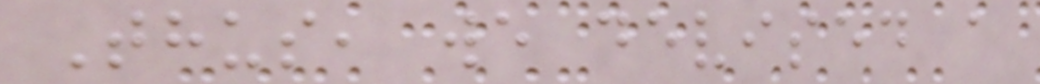Thus, we devised a
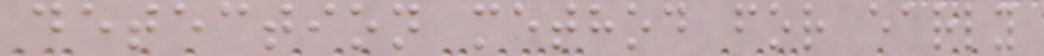detection method for early
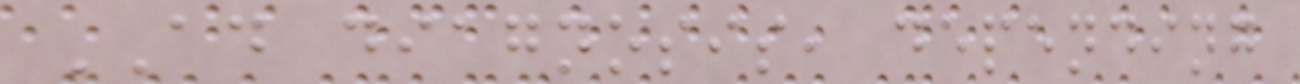AD diagnosis, depending
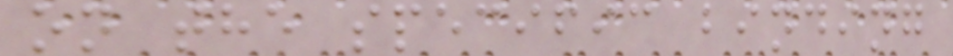on the specific binding
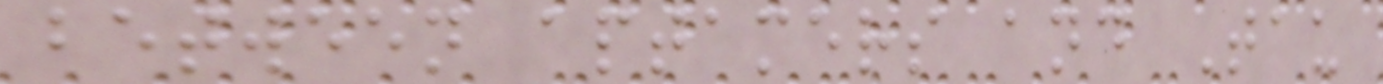between aptamers and Tau
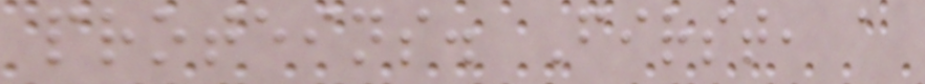proteins. First, a
